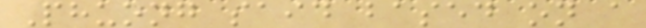Phuong said based on a
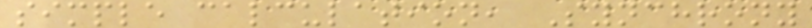simple calculation, Synchrony
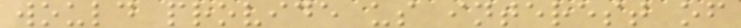would provide us interest of
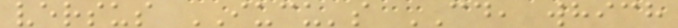versus IUCU's CD, which
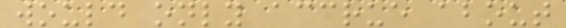would only accrue about
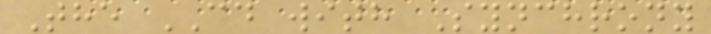The CD with Synchrony
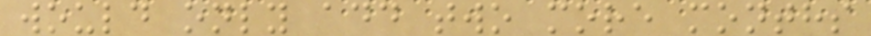would only add two more months
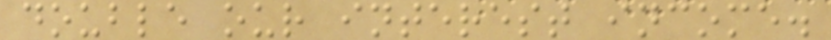double our interest income.
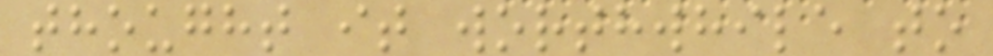thought it worthwhile to
